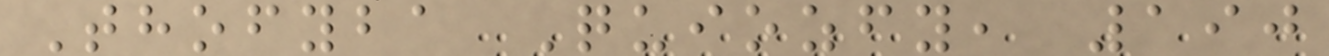Thofyba Quiozfy, 190
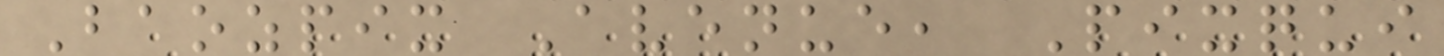Baozpix Avenue, Pixqui
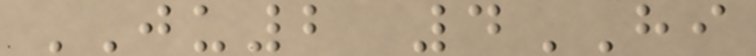JU2 4HI
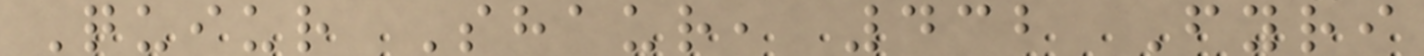Quiur Shaur, 432 Fyri
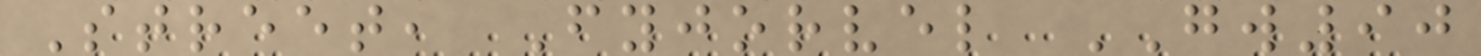Street, Fyjorvel GW90
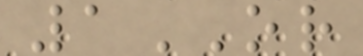1OR
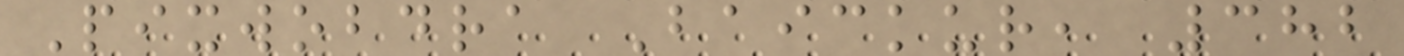Pixwobdra Baickur, 382
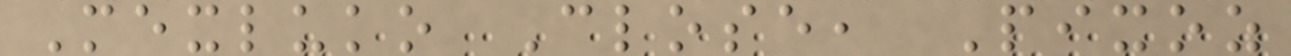Mexluko Close, Pixoz
